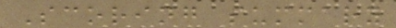Scoring summary
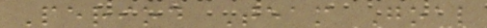Period Team Goal
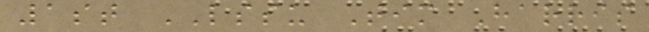1st LSSU Tim Harris
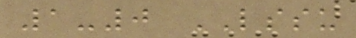1-0 LSSU
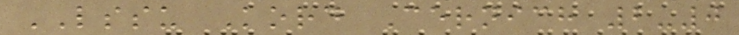LSSU Kord Cernich 2-0
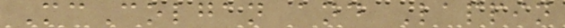McColgan and Lappin
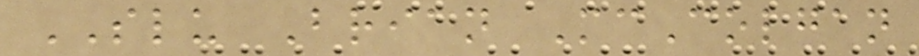SLU Brian McColgan
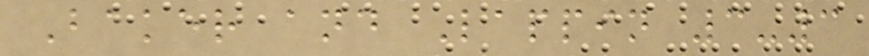Baker and Lappin 3-3
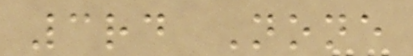3rd None
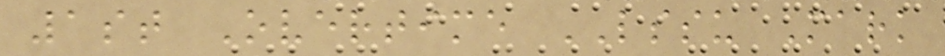1st Overtime LSSU Mark
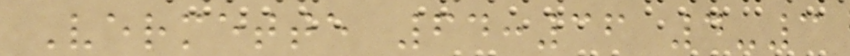Vermette 64:36 4-3
